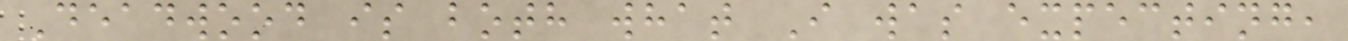Deadwood is both what I was expecting,
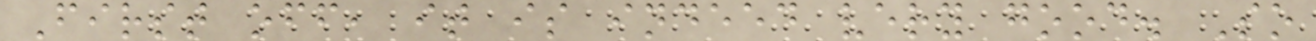First off, it is indeed very good. So
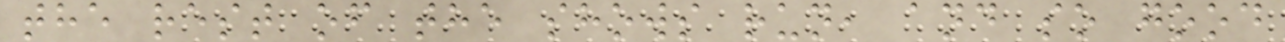the rest of the shows run, and so good
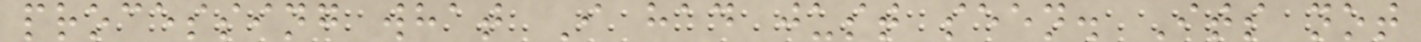processing what I had just seen. Its not
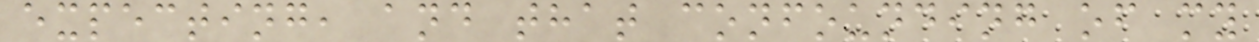expecting, and that confounding of my
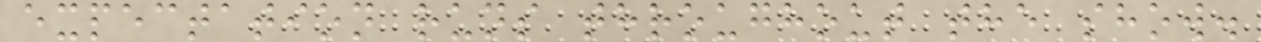expectation runs throughout the show.
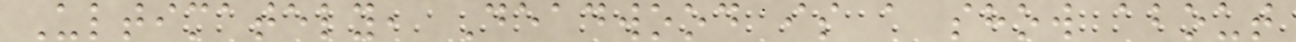Ultimately, Deadwood is a show about
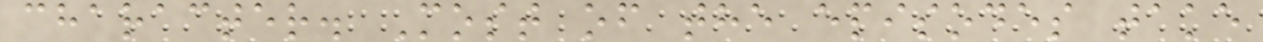character. Most of the episodes take
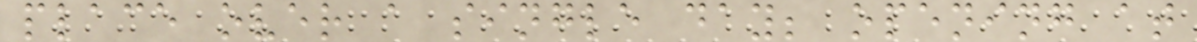place over a single day; opening at
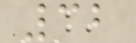32
